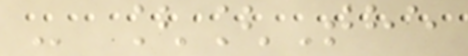- [[The
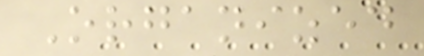Organized
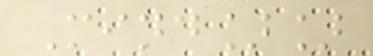Mind]]
